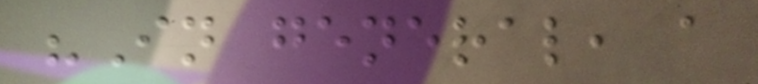"In general, a
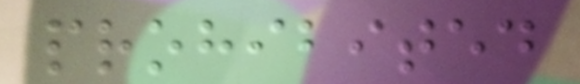prohibited
